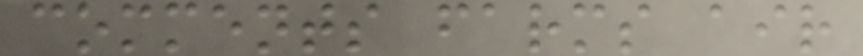comments farms air
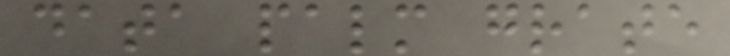data palm grate
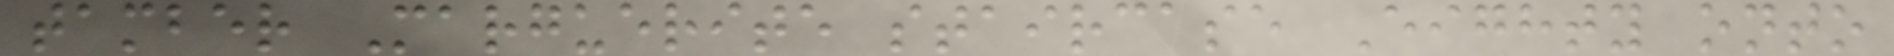tamber Marguerite staircase Eighty onto
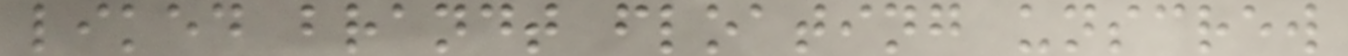liked brandt floating unscrew
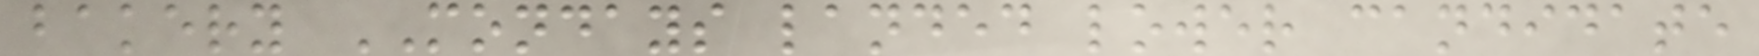bakery MONDAYS landed lower candidate
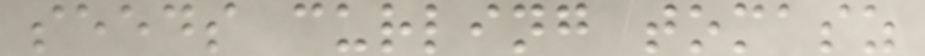seeds curling tomasz
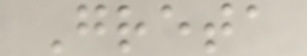Greta
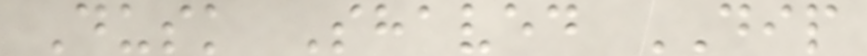Dusk Shaved DIP
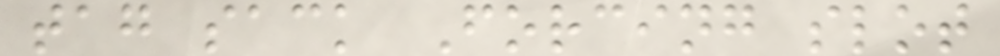tag sack Forcing slot
